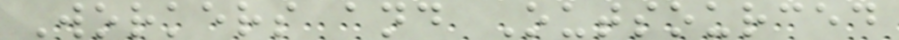Workers and Outsourced
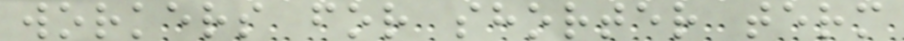workers for shorter term
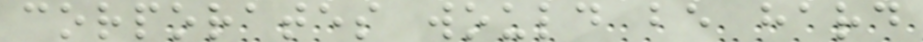corporates would be hard
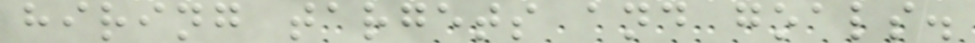hiring targets and goals.
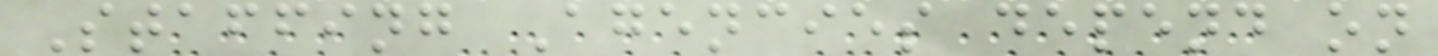Staffing Agencies depend on
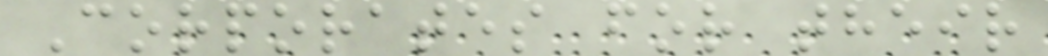Corporates for their
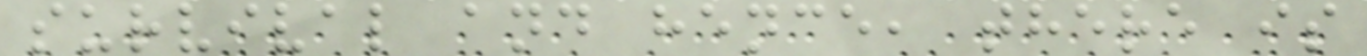survival and hence, there is
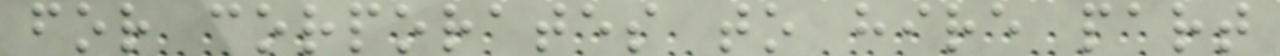for corporates to hire part
